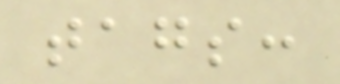tags:
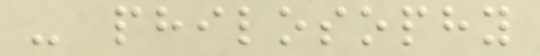- philosophy
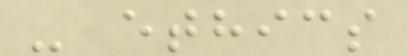- ethics
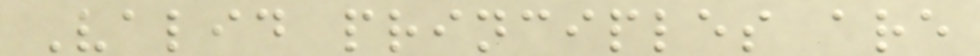Valid principles are
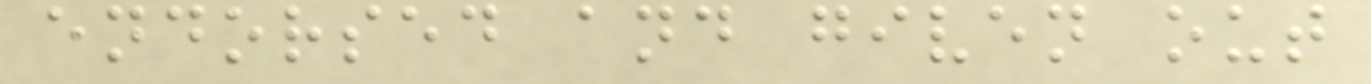endorsed and given out
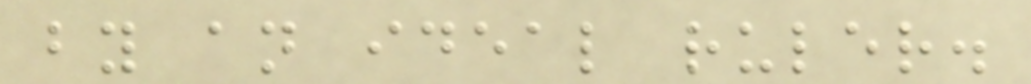by an ideal ruler.
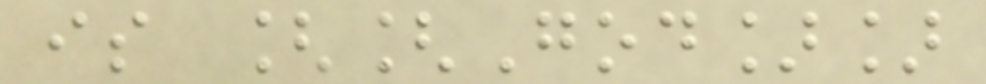is [[God]]
